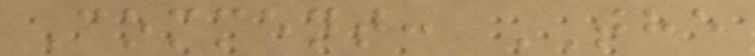Comment: THE
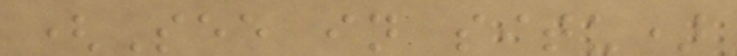(See in situ)
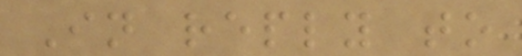In reply to
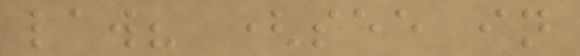law? (see in
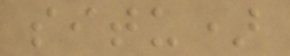situ)
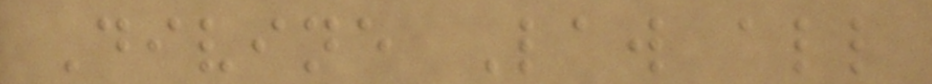Divine Law all
